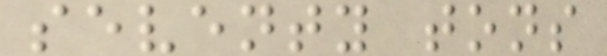seventy tons
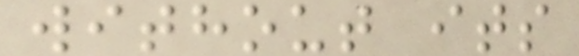without its
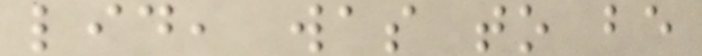lid, was to be
